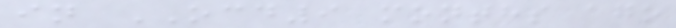in OCD9 months ago
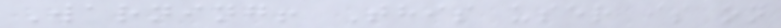Warning! This user is on
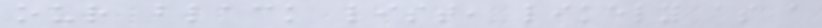our black list, likely as a
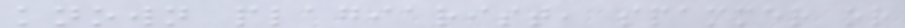known plagiarist, spammer or
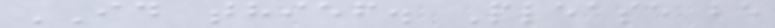ID thief. Please be
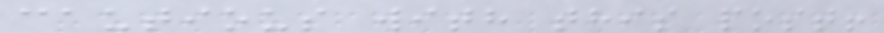cautious with this post!
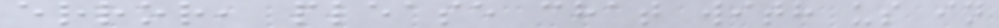error, please chat with us in
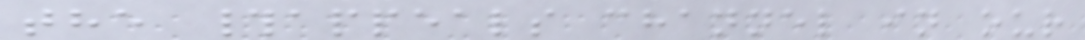the #appeals channel in our
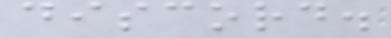discord.
